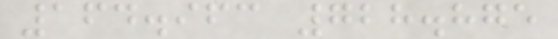164.963 728.875
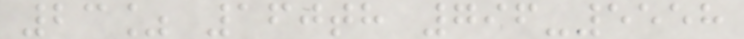23% 160th 796-5558
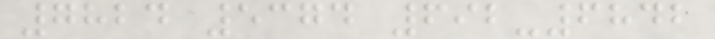7824 5374 692-6842
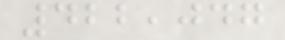422,047
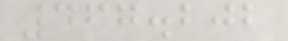467.202
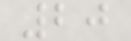20
